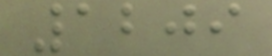1209
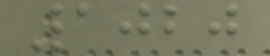1020
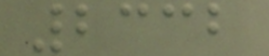2332
